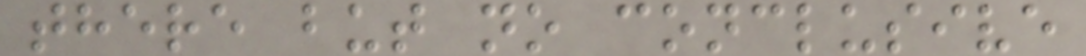there but no conclusive
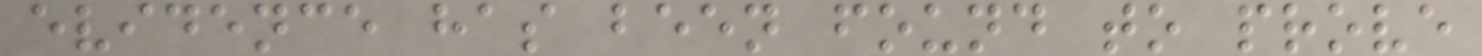evidence has been found to prove
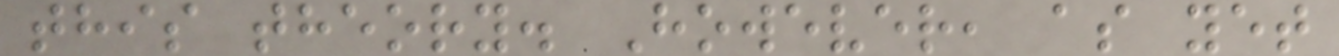this theory. However, as yet
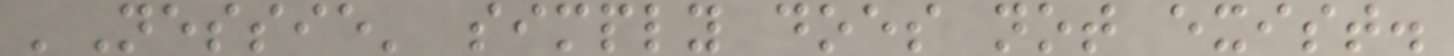'Nessie' simply does not exist.
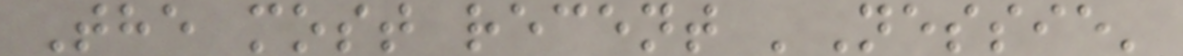The most recent 'Nessie'
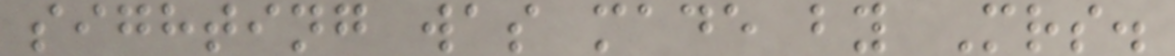sighting was made by Mrs.
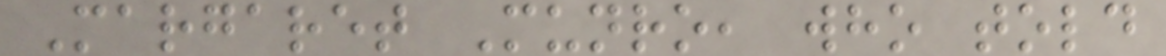Margaret Munro, who told
